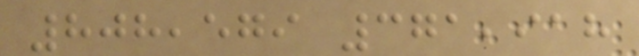808,579 371,918
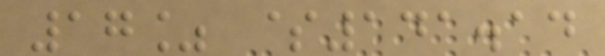17% $141.14
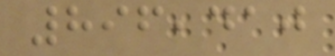896,410
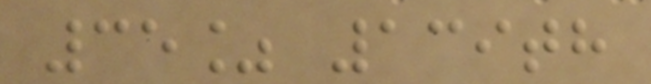35% 139th
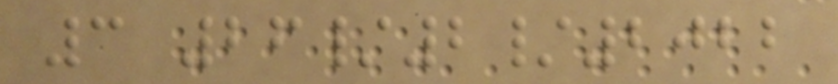3 26/2/2022
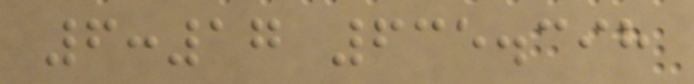6:17 635.398
